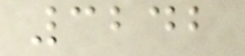3242
